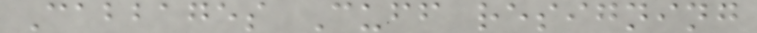Cabbages Cuff resigning
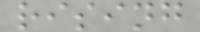rising
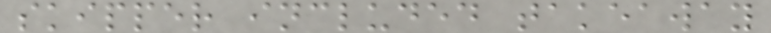skipper included takeaway
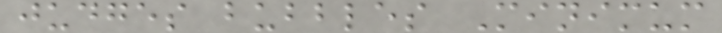judges bubbles Minimum
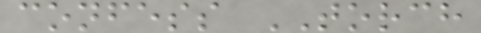confess TORCH
